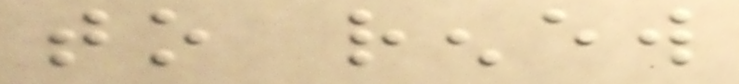to renew
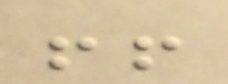!!
